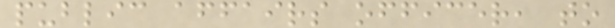public affairs officer, to
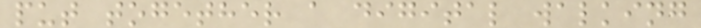put together a digital walking
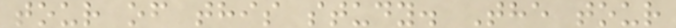tour of this study. The tour
